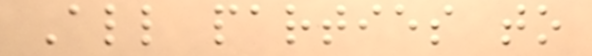All parties to
